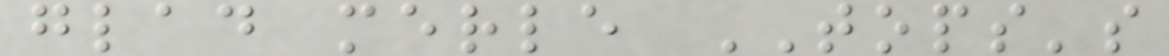glad merle TOPS's
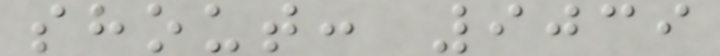shout: 9039
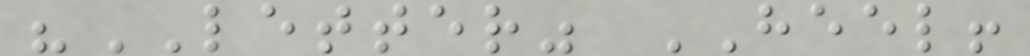"LETTER" HEEL!
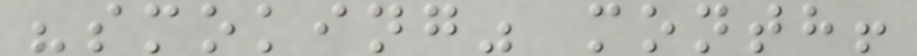"smoking" month!
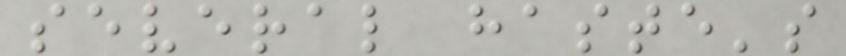several haste's
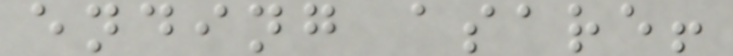ending asare!
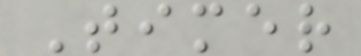Timer
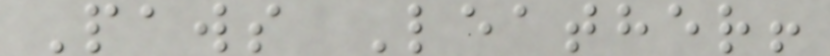Paws Leather!
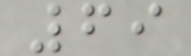69
